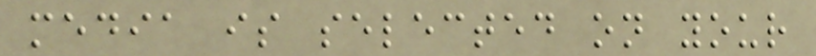media is selected on your
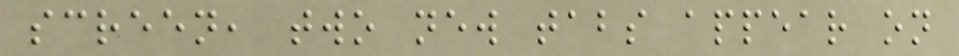screen, two new tabs appear on
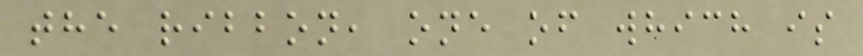the ribbon, one of which is
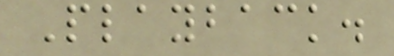Playback.
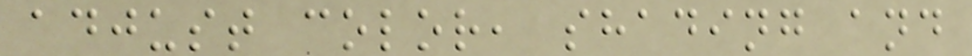adjust color, shading and
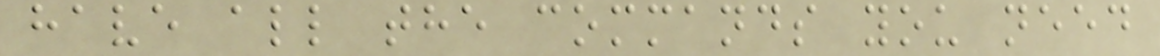have all the commands you need
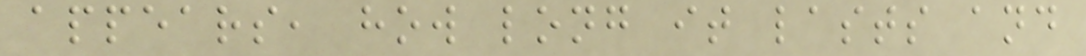appears, how long it lasts and
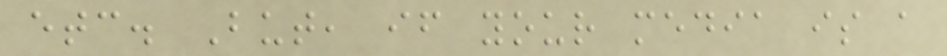etc. But, if your media is a
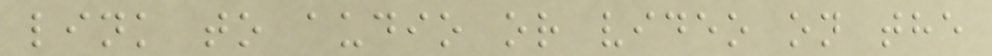link to audio or video on the
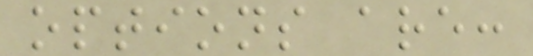options are:
